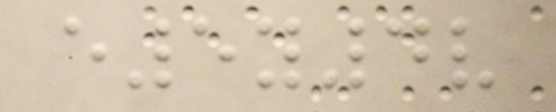e5y4v
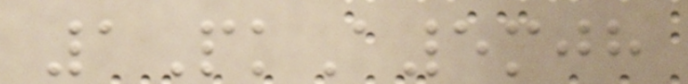1PkA5mjh
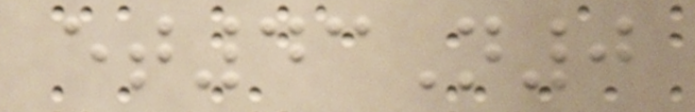et43N0
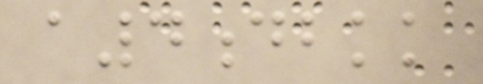a4dbkk
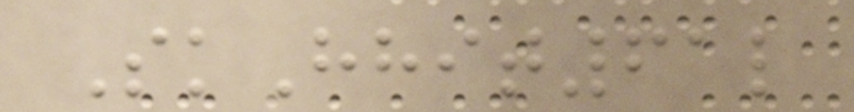SkHhit61l
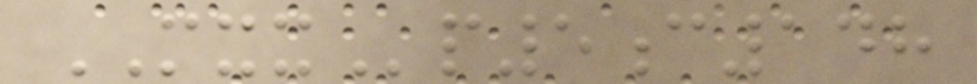MXXp5c148
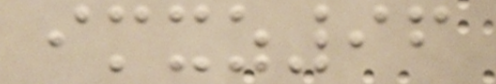imxz96
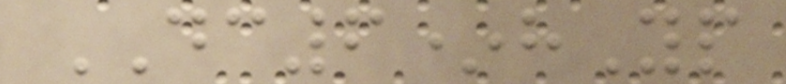DC6*hYp
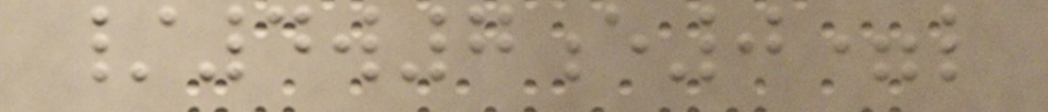/4w7e0=l
